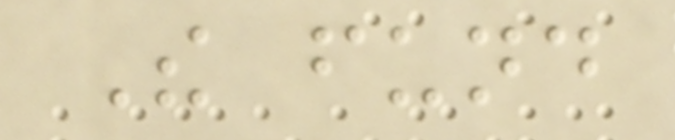The fund
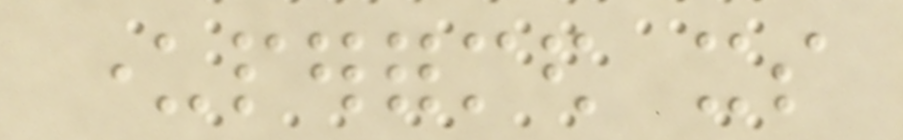underperformed its
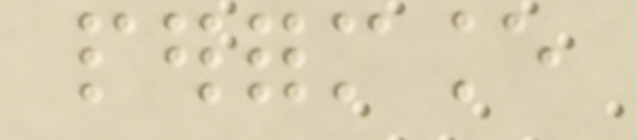performance
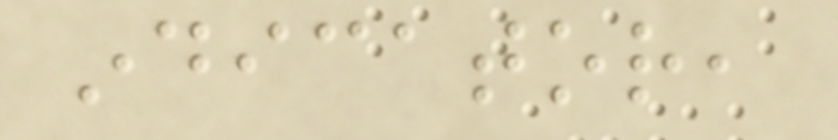indicator,
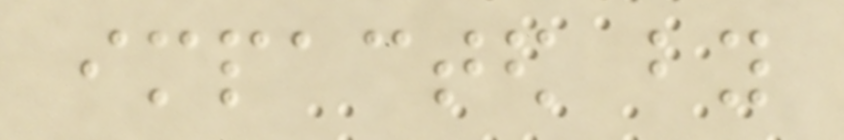impacted by
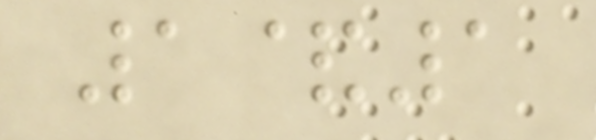1&1
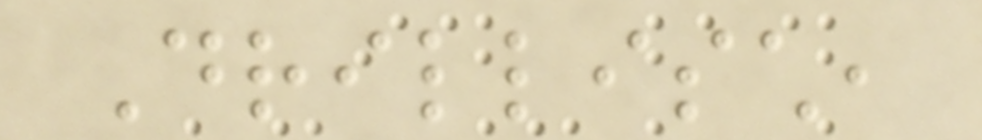Drillisch,
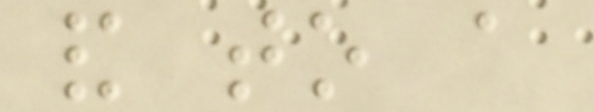and to a
